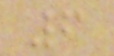6
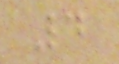4
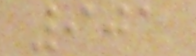901
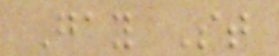Gay St
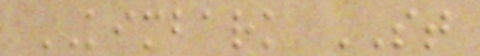KIMBARK ST
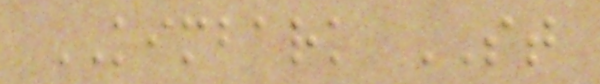KIMBARK ST
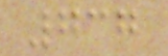737
